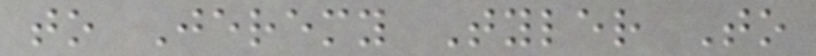to Jeremy Tyler To
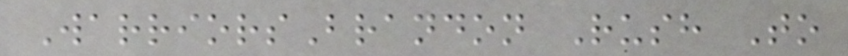WarriorsBrandon Rush To
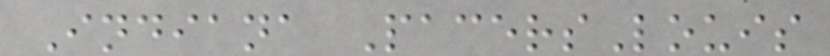Indiana PacersLouis
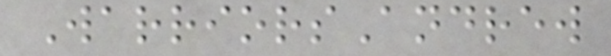WarriorsAndrew
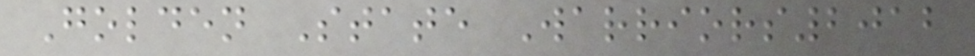Golden State Warriors2012
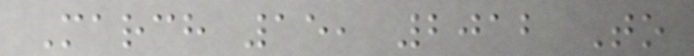March 15, 2012 To
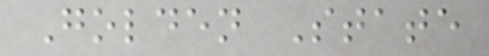Golden State
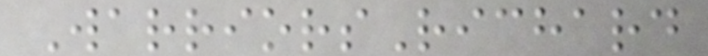WarriorsRichard
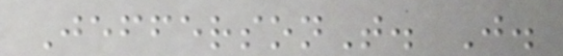JeffersonT. J.
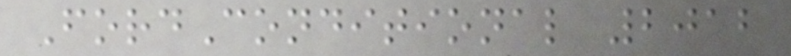FordConditional 2012
